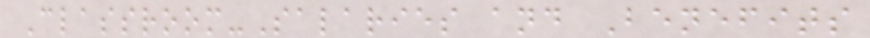Classroom-Salaries and Benefits
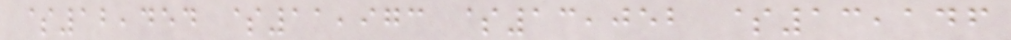$12,454 $11,973 $13,052 $13,146
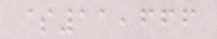$11,666
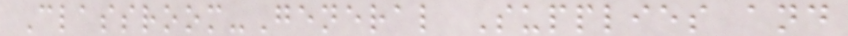Classroom-General Supplies and
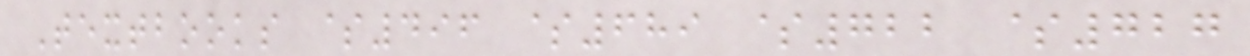Textbooks $496 $689 $722 $727
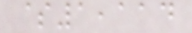$1,114
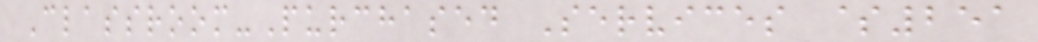Classroom-Purchased Services $251
